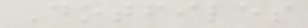Dotfiles
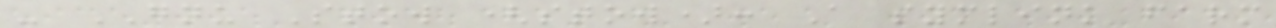- GNU Stow (stow): A symlink farm
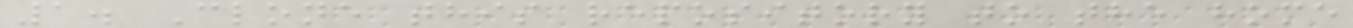1. Clone this repository to the home
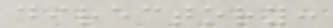directory:
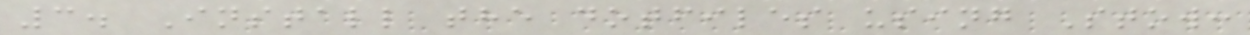3. Install the dotfiles using Stow:
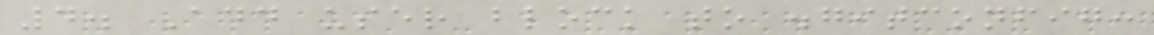4. Add user block to .gitconfig:
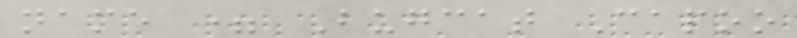name = Bugcat Capoo
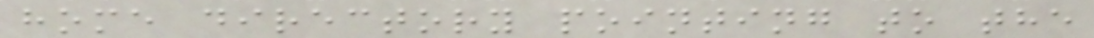home directory pointing to the
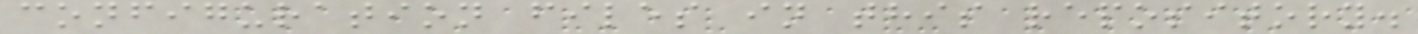configuration files in this repository.
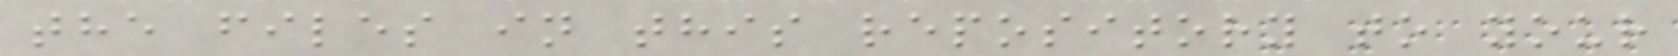the files in this repository to your
